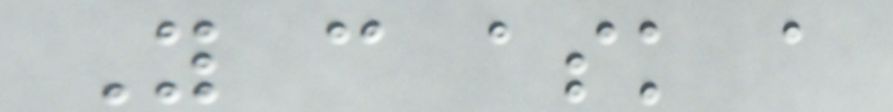You can ask a
